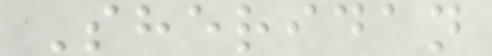Sheridan
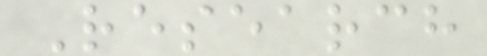Research
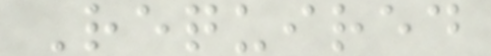Required
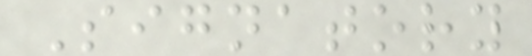Signatory
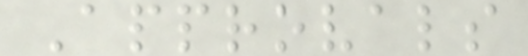Approvals
